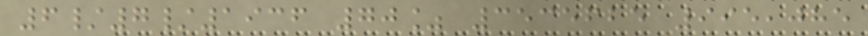6/7/1936 70% 3535625 995,085
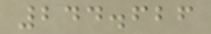244.626
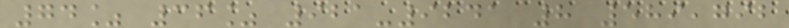74% 36% 921-9241 8 589,792
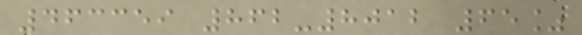463359 862-8012 65%
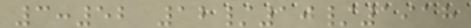3:52 12/10/1918
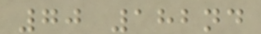70 182nd
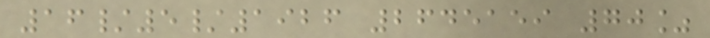16/5/1926 2645159 70%
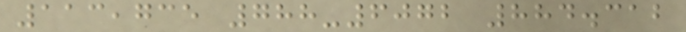113,735 788-6072 884.312
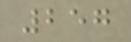257
